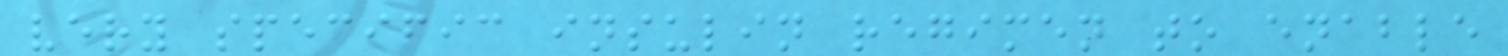very specific insulin regimen to enable
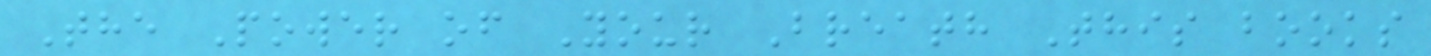The Power of Your Breath This books
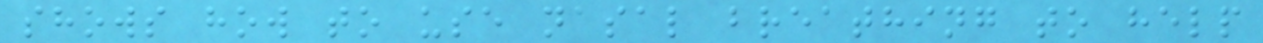shows how to use nasal breathing to help
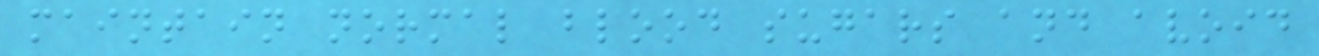maintain normal blood sugars and avoid
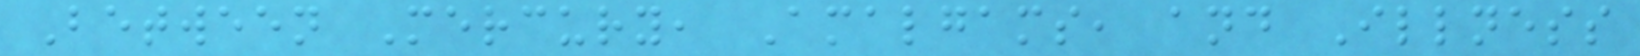Between Mercury, Amalgams, and Illness
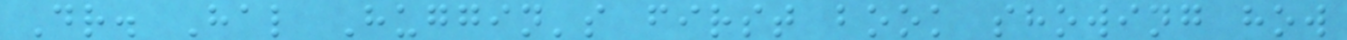Dr. Hal Huggin's first book showing how
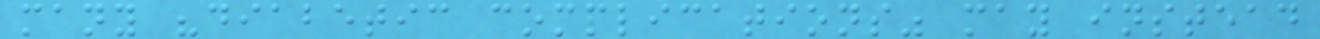many "diabetic complications" may instead
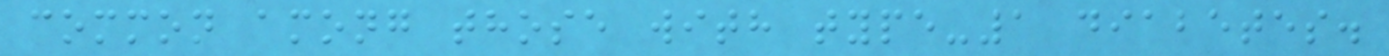common among those with type-1 diabetes.
